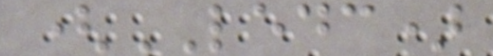(LEDC)
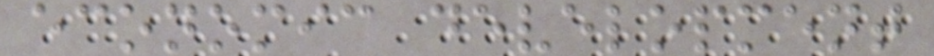economic development
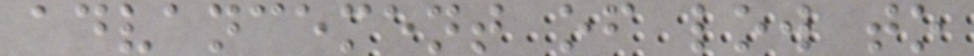advancement of low to
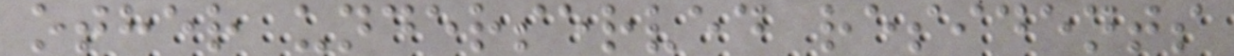other underserved residents
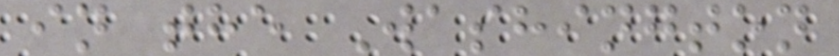in the Washington
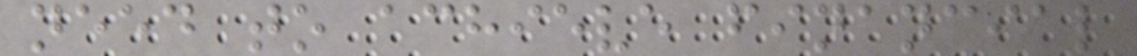need to achieve financial
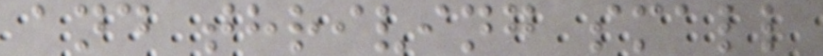and thriving small
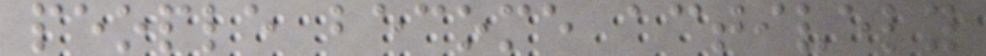people become actively
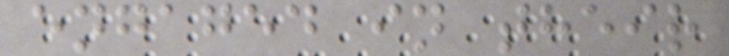engaged in their
